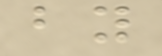by
